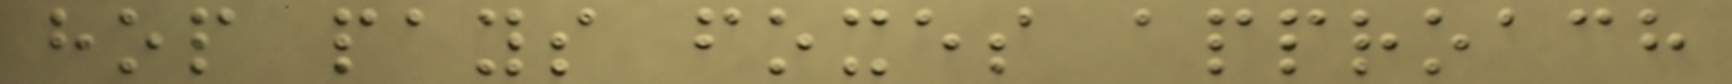hop pays foxes approach
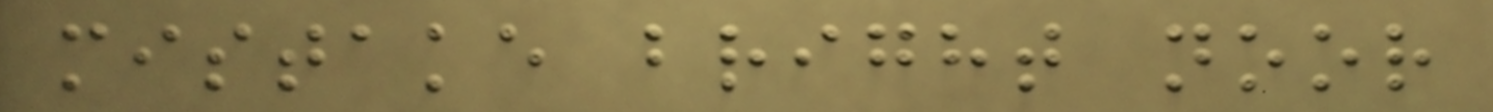mistake bright noor
